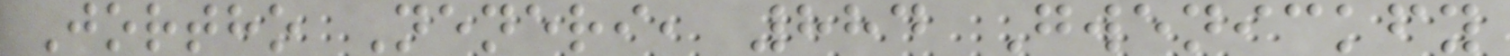Jortho Neneri, 884 Gwenickfy
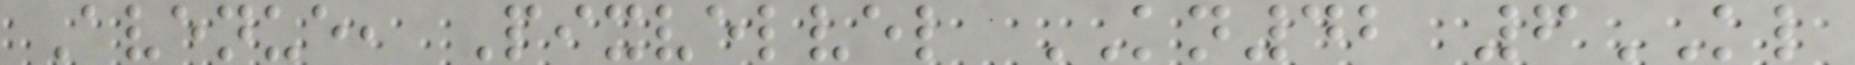Avenue, Pixvelvel KN42 6KL
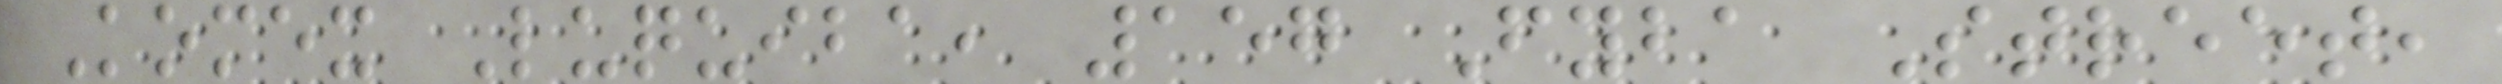Komex Luquiba, 157 Fyba Street,
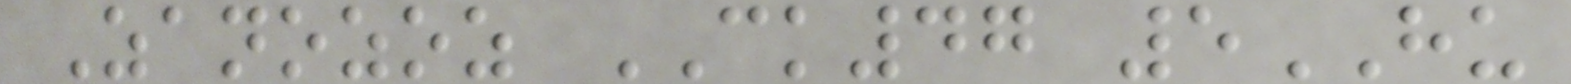Zanozoz CK47 5HU
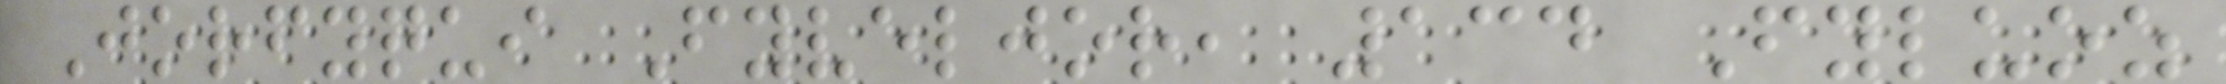Jorfyqui Fyveljor, 134 Fyluoz
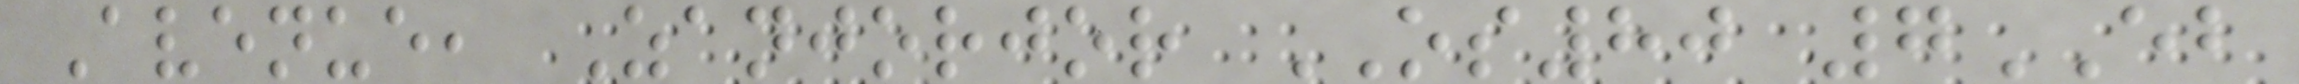Avenue, Zanjorjor OS80 7EB
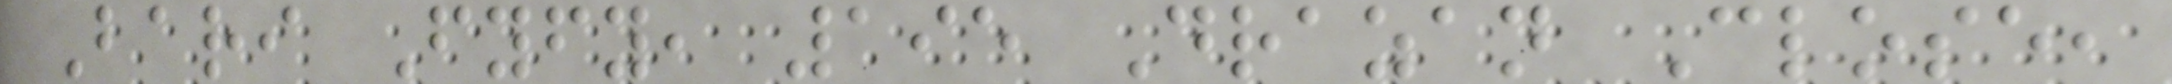Bari Fyfy, 195 Drazan Close,
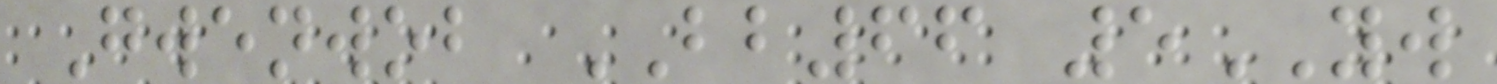Gwenwob BB66 5YW
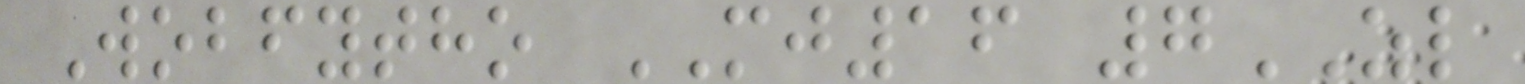Wobfytho MJ16 7ZL
